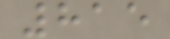815
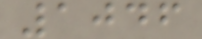1046
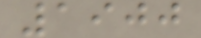1900
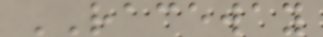RACEWAY
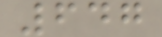647
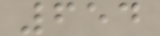654
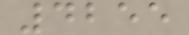4255
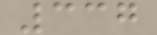337
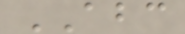ABC
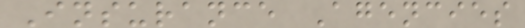Insurance Agencies
